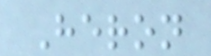Heron
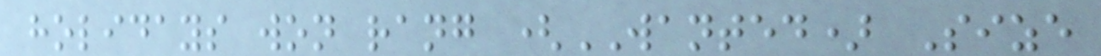holidays won rang (WANTED) Size
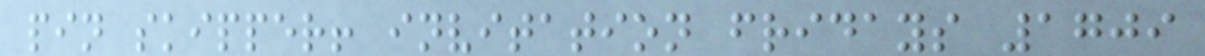pin skipper! invitation fridays 1709
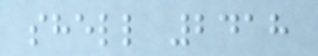shell 2418
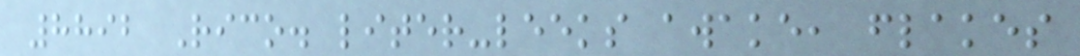8892 Rico. liter-leeks awake, flakes
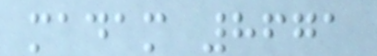madam 8671
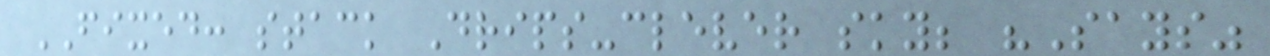FIXED: stack Drips-clever sky; "Says"
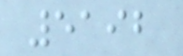5192
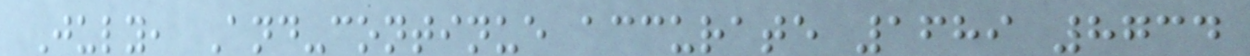July, And-continue accurate 1689 8734
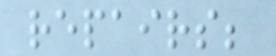repairs;
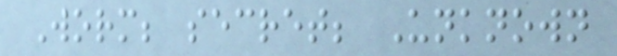Worm; secret; Unknown
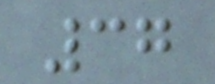37
